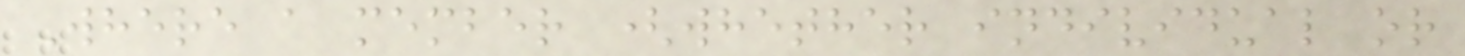Where a member (whether individual or
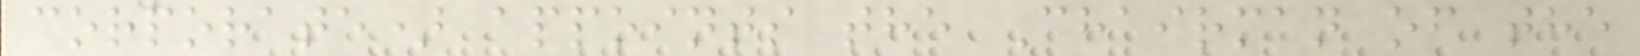corporate) appoints the Chairman of the
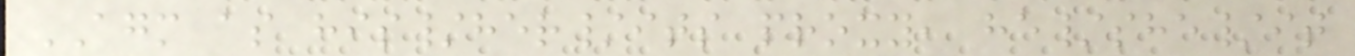AGM as his/her/its proxy, he/she/it
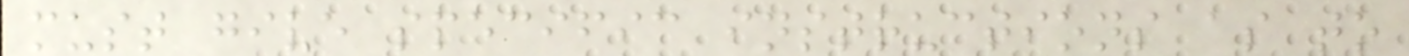must give specific instructions as to
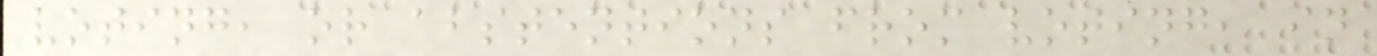voting, or abstentions from voting, in
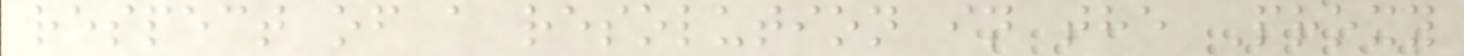respect of a resolution in the Proxy
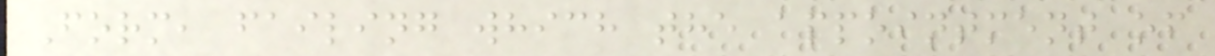Form, failing which the appointment of
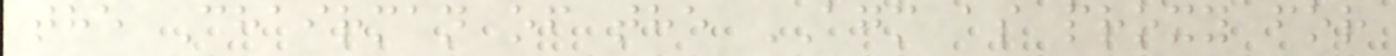the Chairman of the AGM as proxy for
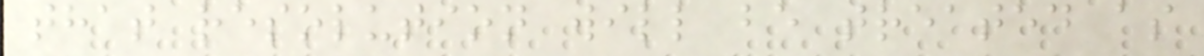that resolution will be treated as
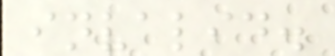invalid.
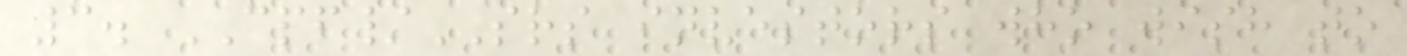3. CPF/SRS investors who wish to
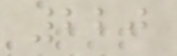220
